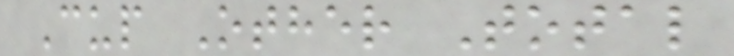Cup Other Total
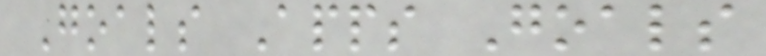Goals Apps Goals
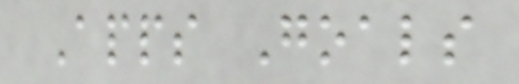Apps Goals
